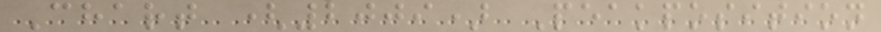Chart (2009) Peakposition
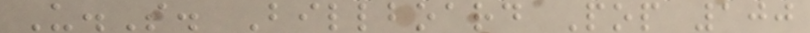U.S. Billboard Pop 100
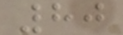80
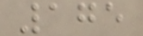175
